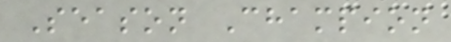Season Champion
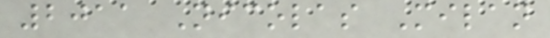2011 Nicolas Milan
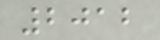2012
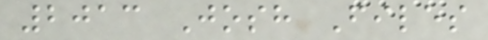2013 Josh Files
